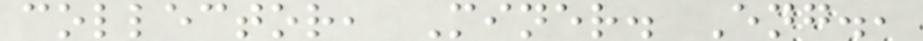collector, Miner. Eng.,
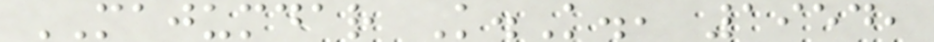MAJUMDAR K.K., 1954,
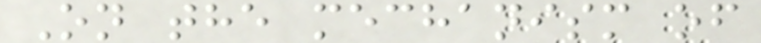On the mechanism of
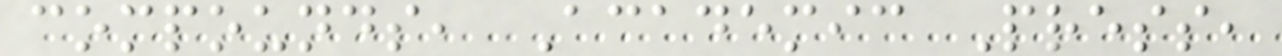compounds, Academic Press,
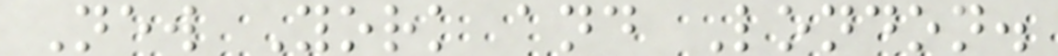New York and London.
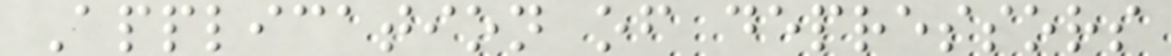Application of depressors
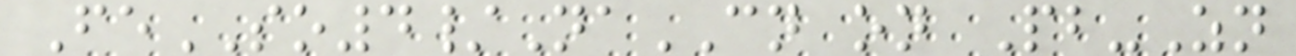FeSO4/NaCN on Pb-Zn
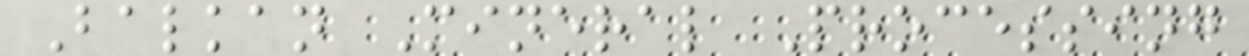Balkan Mineral Processing
